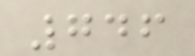746
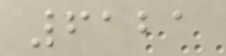6121
